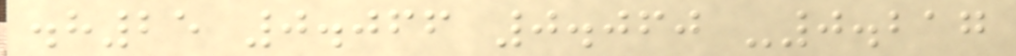dish25 0.066 0.060 -0.217
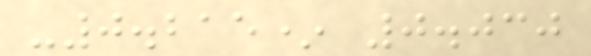-0.215* 0.030
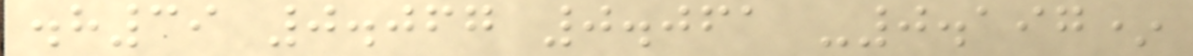dish39 0.067 0.061 -0.197*
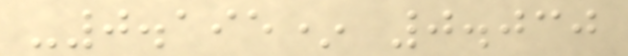-0.195* 0.030
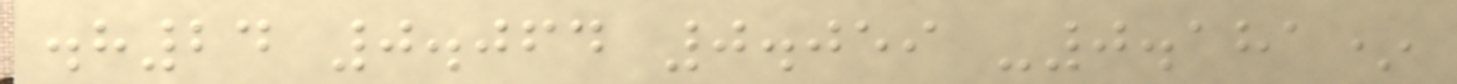dish24 0.064 0.059 -0.181*
